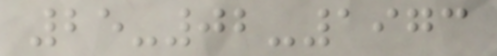25-02-1973
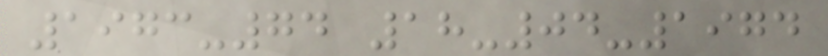1973-74 18-04-1974
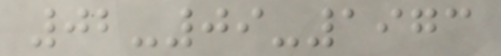02-09-1973
